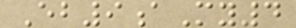Eb9aMy4
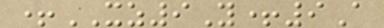+XZ9Y+9A
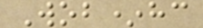Wob*hc
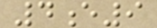4e9
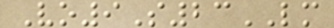Vo9S23LM
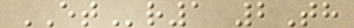ETr1 2Th
